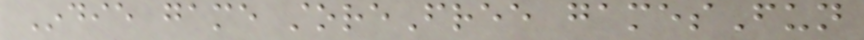Indie game storeFree gamesFun
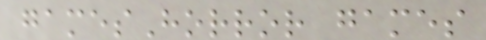gamesHorror games
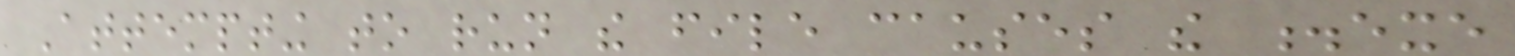Attempting to run the file causes the .exe
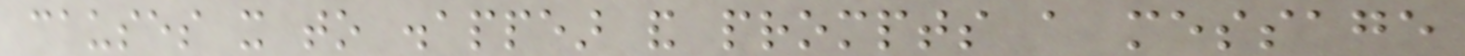causes it to disappear and prompts a message
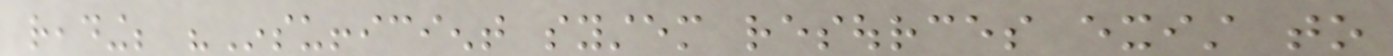reading; "Insufficient system resources exist to
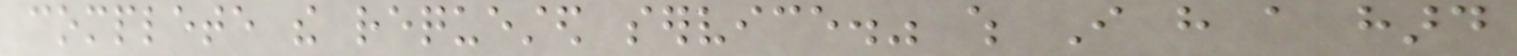complete the requested service." which I have a hard
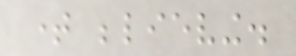time believing.
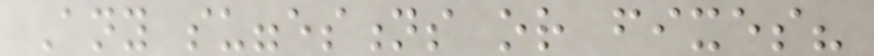Any suggestions or fixes?
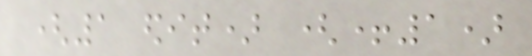(1 edit) (+1)
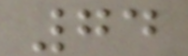74
